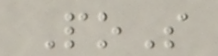PoS
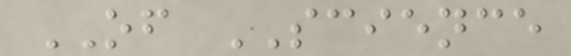OF SCIENCE
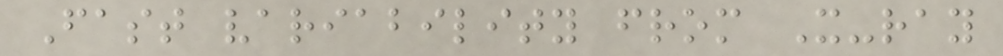Fast variability from X-ray
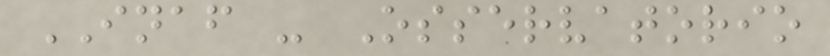INAF - Osservatorio
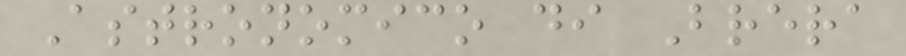Astronomico di Brera
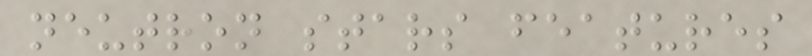neutron stars features
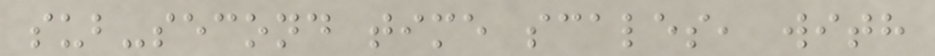sub-second time scales, with
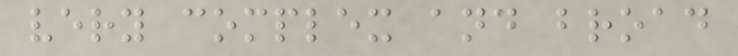very complex and broad
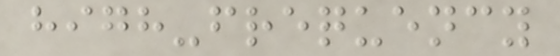high-frequency
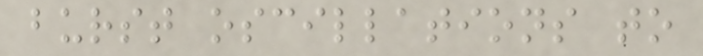burst oscillations to
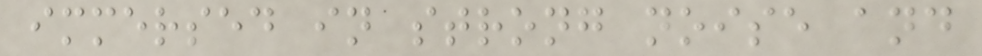immersed in strong noise and
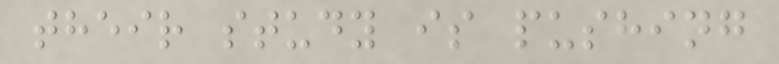their study is pushing
